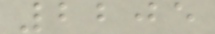2205
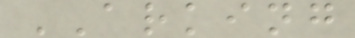ARKING
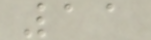11
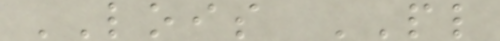LOIS PL
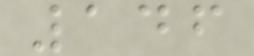146
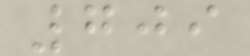709
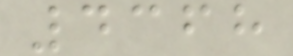4368
